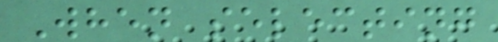When selecting
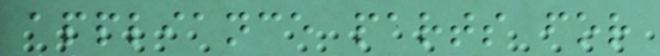appliance parts for
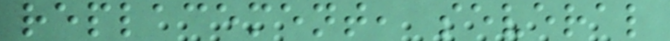replacement, several
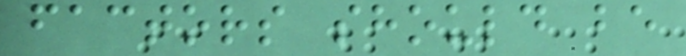factors should be
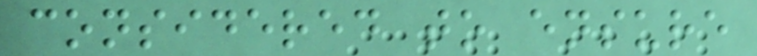considered to ensure
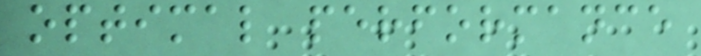optimal performance
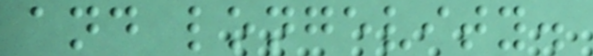and longevity.
